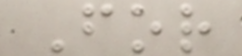For
